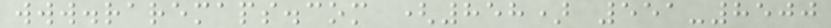www.raremaps.com (858) 551-8500
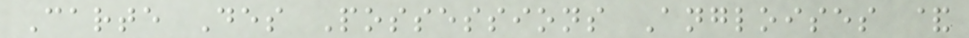Carte Des Possessions Angloises &
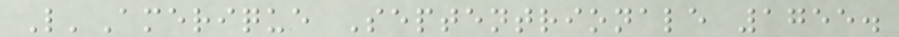L'Amerique Septentrionale 1755.
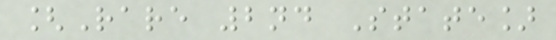[Rare 2nd State]
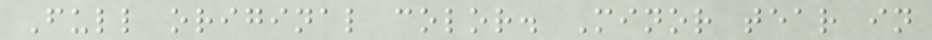Full original color. Minor tear in
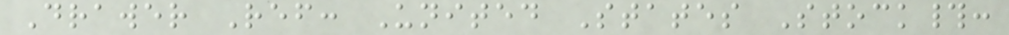Drawer Ref: United States Stock#:
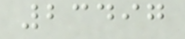23497
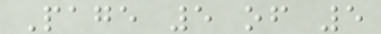Page 5 of 5
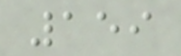159
